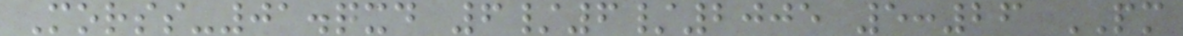Morss-01.qxd 6/6/2005 5:26 PM
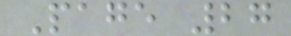Page 27
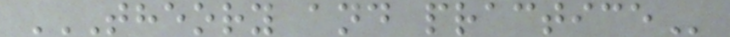THEORY AND PRACTICE
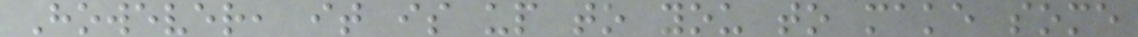However, it is up to you to make some
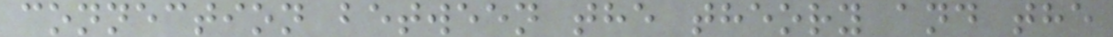connection between the theory and the
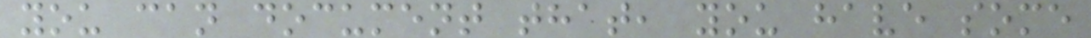you can document that, you have some
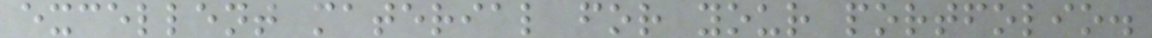excellent material for your portfolio.
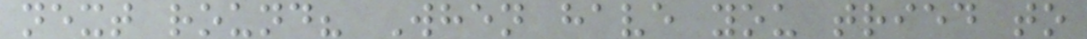next round? When have you tried to
